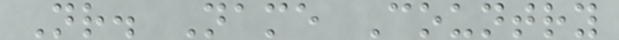Nr. Name Country
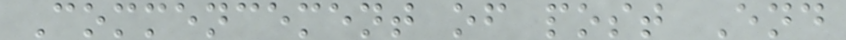Commencement of post End
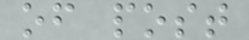of post
